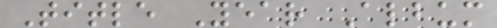Title Year Album
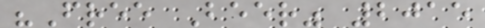"Free Beer" 2015
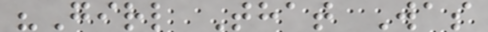"Girl That Was
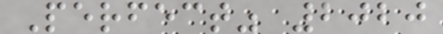Perfect" 2020
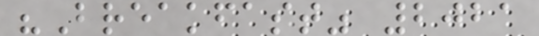"Breakfast" 2021
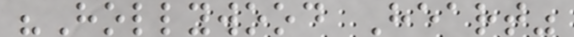"Hollywood Heart"
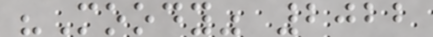"Moody" 2022
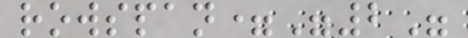rowspan="2"
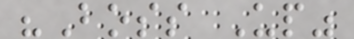"Boss Up"
